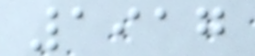1917
